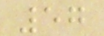57
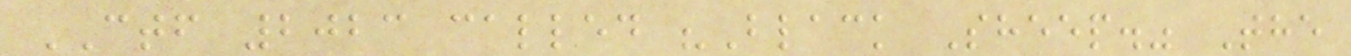CTF 2023 called "Black Sheep." The
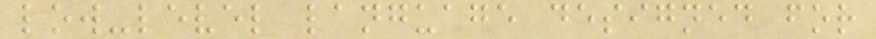low-level language designed for
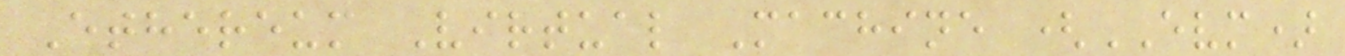Ethereum Virtual Machine (EVM)
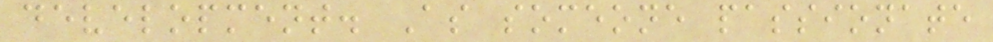development. As someone passionate
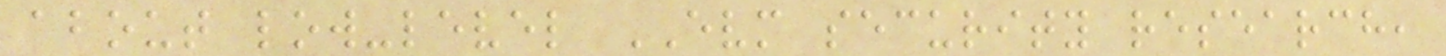about low-level EVM security research,
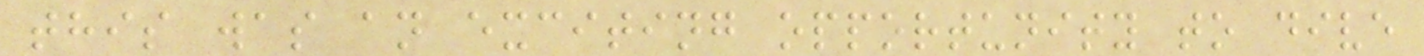this was an exciting opportunity to dive
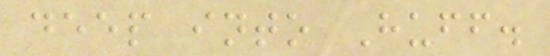deep into Huff.
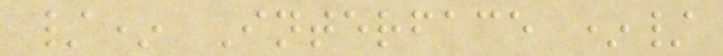/* Interface */
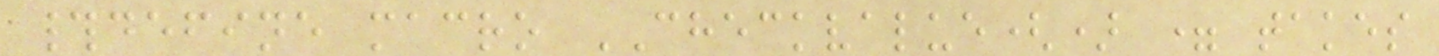#define macro CHECKVALUE() = takes
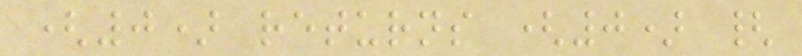(0) returns (0) {
